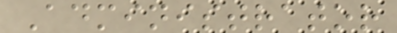Administrator
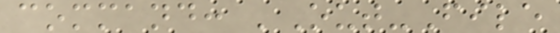command: 'Out-File
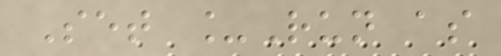Set _Run as
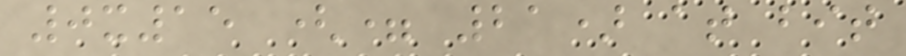0x15 (= 21) at bit
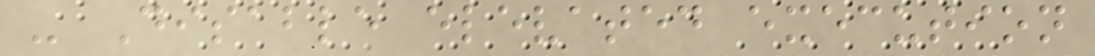- Disable elevated execution
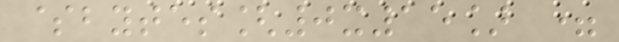$bytes[0x15] =
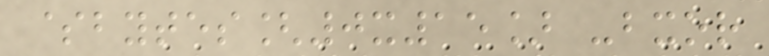$bytes[0x15] -bxor
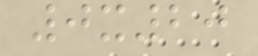0x20
